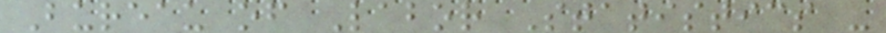Bureau of Labor Statistics -
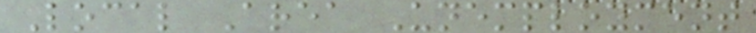Local Area Unemployment
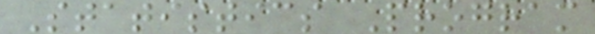Statistics Program
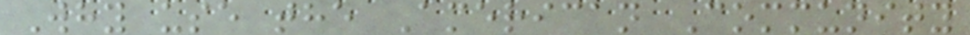Why use the American Community
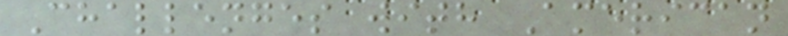Challenges with American
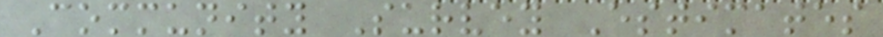Community Survey Estimates
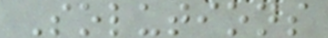Solutions
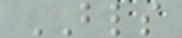BLS
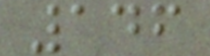146
